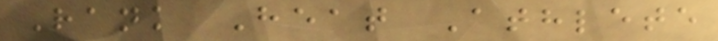Rank Heat Athlete
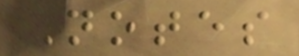Notes
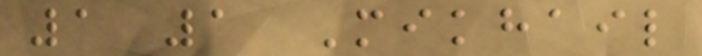1 1 Mikhail
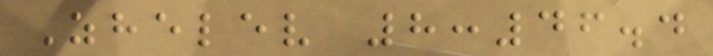Zhelev 8:46.4
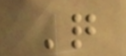Q
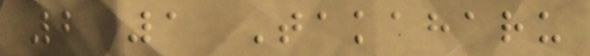2 1 Takaharu
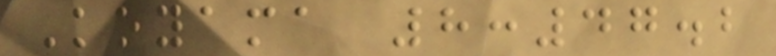Koyama 8:47.2
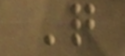Q
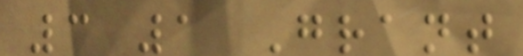3 1 Grant
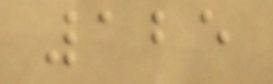125
